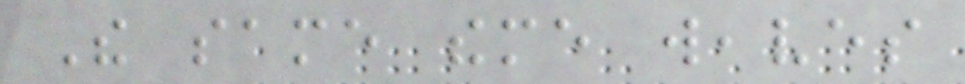The same theme weaves
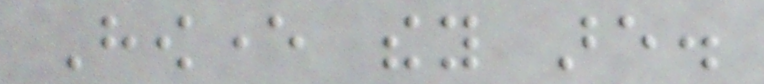However they are.
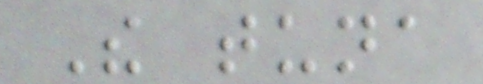The tuna
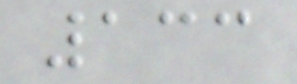133
